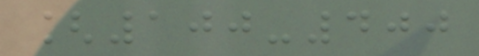[100-400
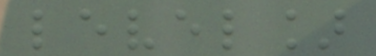level]
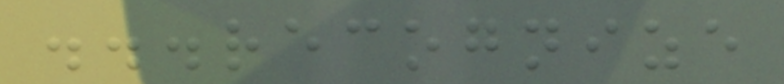...recognize
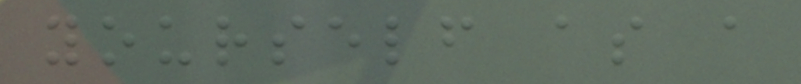yourself as a
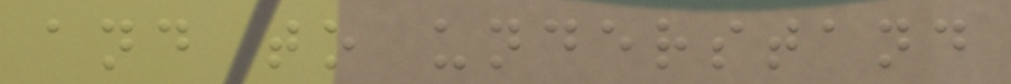and to understand
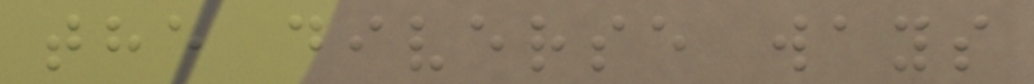the diverse ways
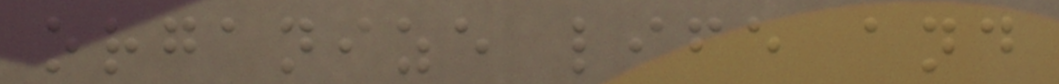organize life and
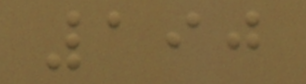190
